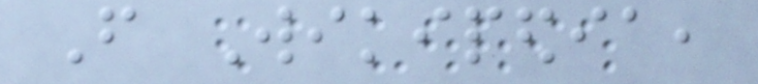From Wikipedia,
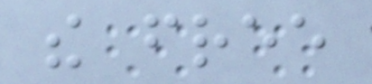the free
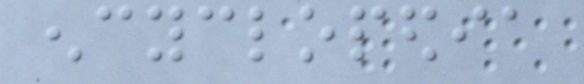encyclopedia
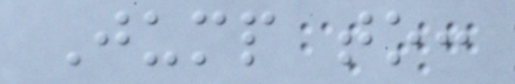Jump to:
